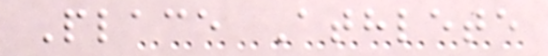Place Athlete
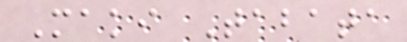Maki Tabata
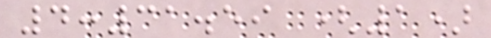4:31.59 (1)
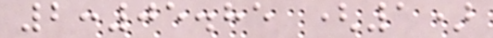2:05.85 (1)
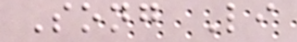Song Li
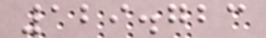129.723
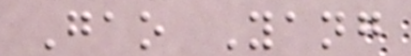Gao Yang
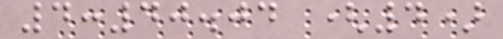4:40.04 (4)
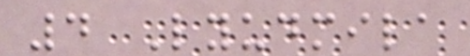4 Lyudmila
